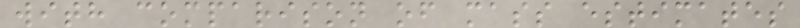with comparison of mass estimates
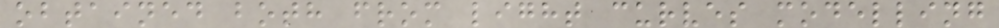obtained both from light curves modelling
